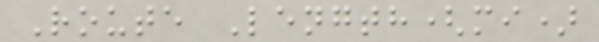Route Length(mi)
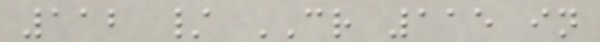112 / CR 115 in
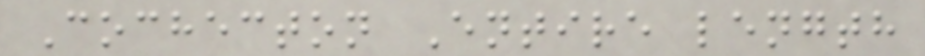Cochecton Entire length
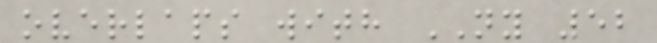overlaps with NY 52
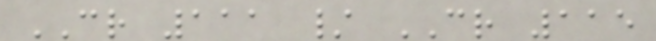CR 111 / CR 115
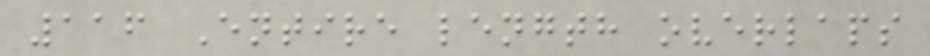116 Entire length overlaps
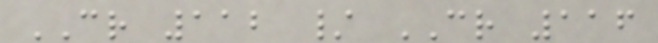CR 112 / CR 116
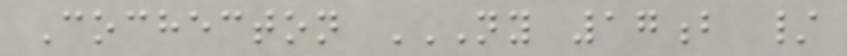Cochecton NY 17B /
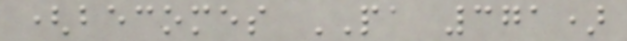(becomes PA 371)
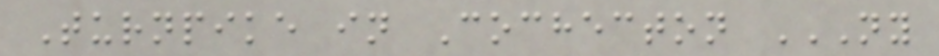Turnpike in Cochecton NY
